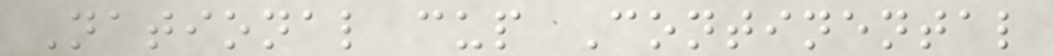National cup Continental
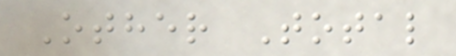Other Total
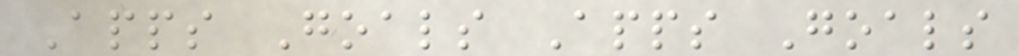Apps Goals Apps Goals
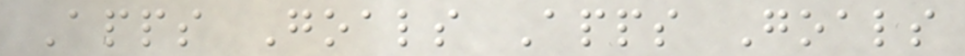Apps Goals Apps Goals
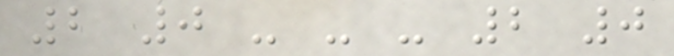2 0 - - - 2 0
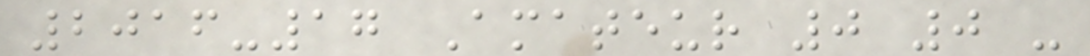2016-17 Amateur 0 0 -
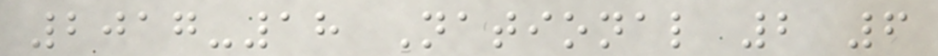2017-18 National 2 6
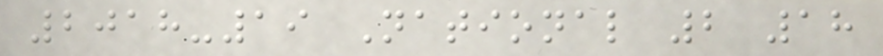2018-19 National 2 18
